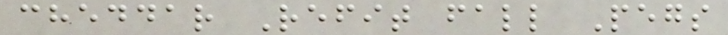cheddar Refit fall Pegs
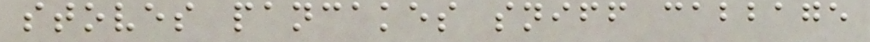stoves pancakes sniff cabbage
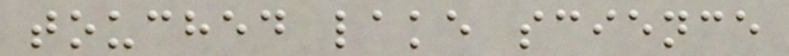touched lake science
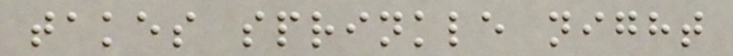takes sprinkle night
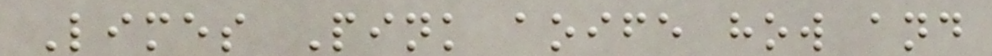Limes Pink aoife how and
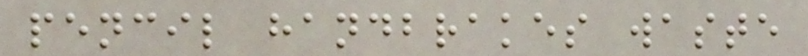pencil handbrakes waste
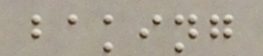baking
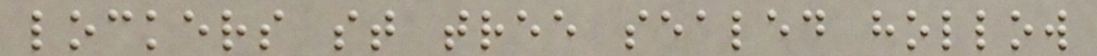lockers st tree sealed hollow
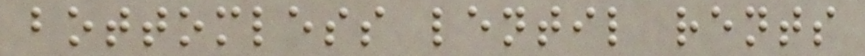bottomless lentil rents
